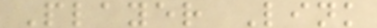Player Link
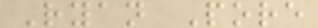Ryan Pore
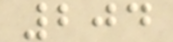204
